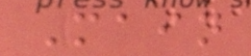Main
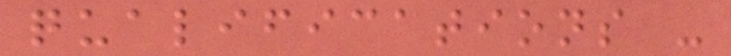qualifications -
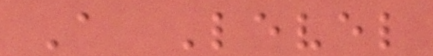A Level
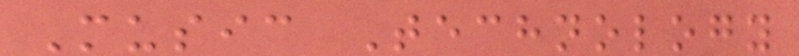Music Technology
